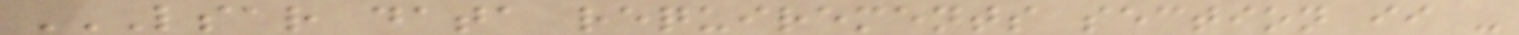LSAR DATA REQUIREMENTS SECTION II -
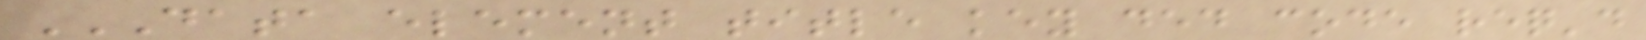DATA ELEMENT TITLE KEY DED CODE REQ'D
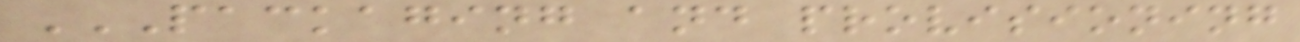PACKAGING AND PROVISIONING
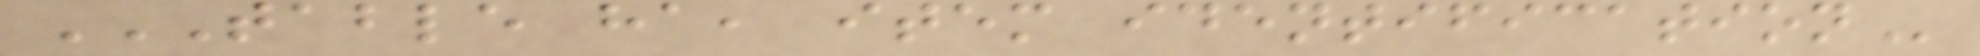TABLE HA, ITEM IDENTIFICATION
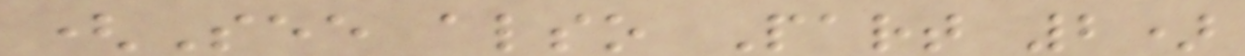(See also Part 2)
